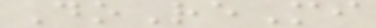DoReMi
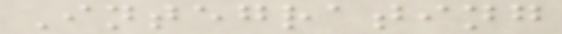Integrating
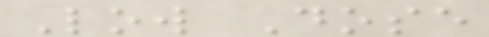Low Dose
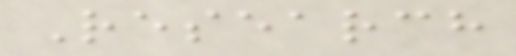Research
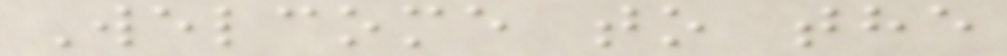Welcome to the
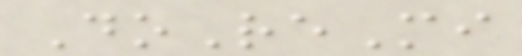DoReMi
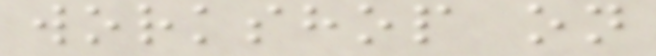workshop on
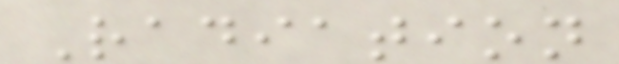Radiation
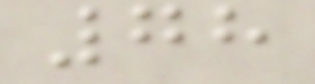78
